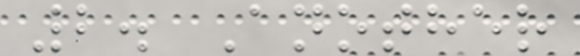2. Another
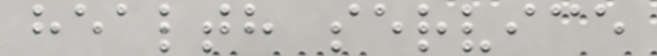health service
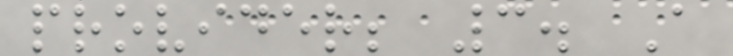provider; 3. A
